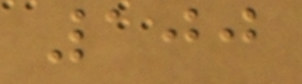100
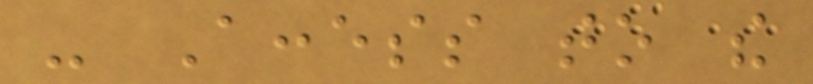- Access to the
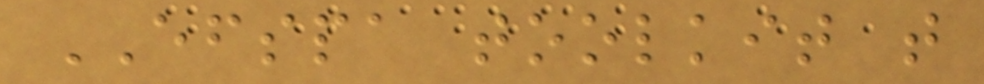EFSPA toolkit that
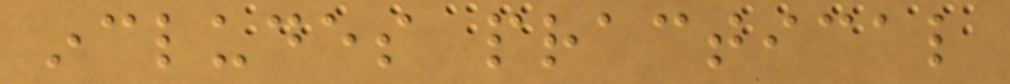includes practical
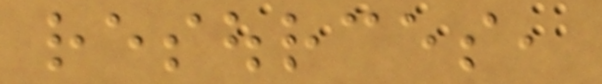resources,
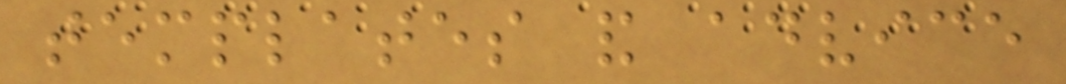templates and advice
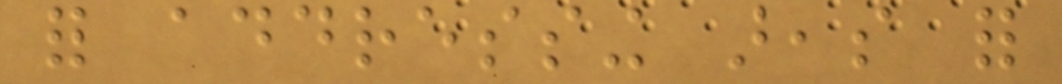for addressing areas for
